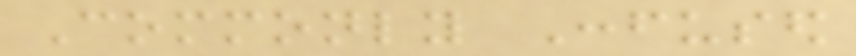Commonly Confused
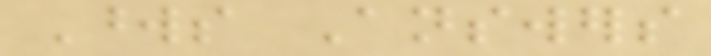Words Answers
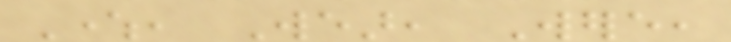Where, Wear, Were,
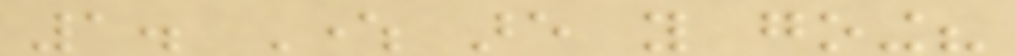1. Where are you going?
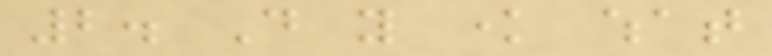2. Do you know what
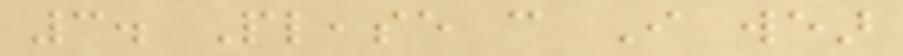3. Please can I wear
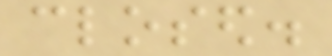closed.
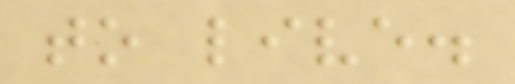to live.
